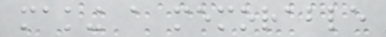making a memorable
